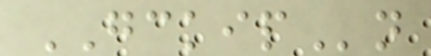GCKIPn
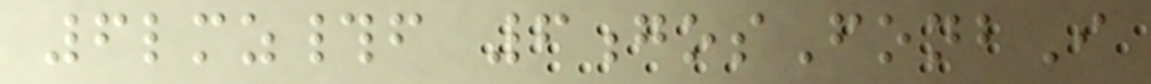6lmz#f 6gosFonbI
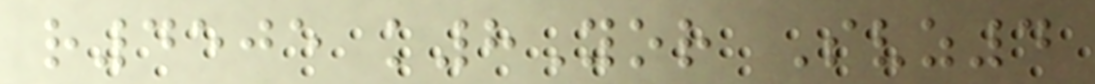r4505 k8Yor Svz4
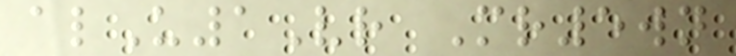alU1Vr Mr5wn
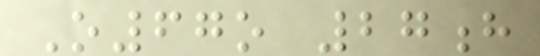O67o 27h
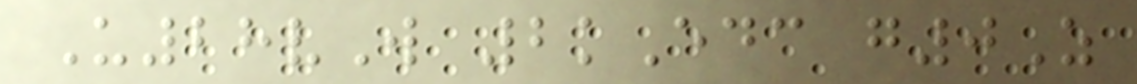U28vW 2kEdc g0Z
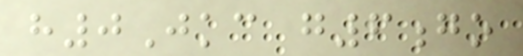h0Jkc g6go
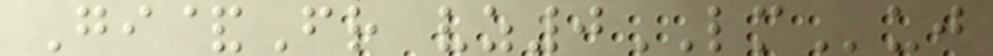Gi&Fr vz0LMuj
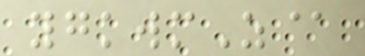ygkwmZ@
